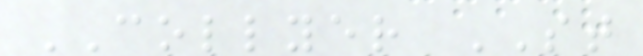COLLYER ST
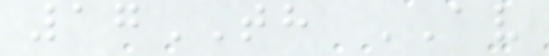17TH AV
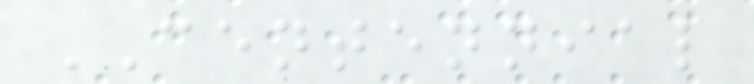CENTENNIAL
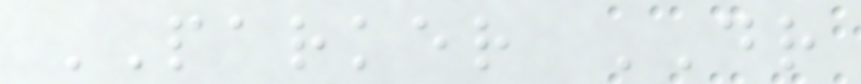PARKER DR
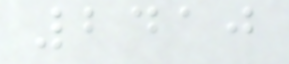2410
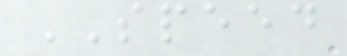SPEED
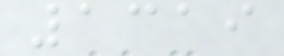1319
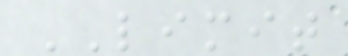LIMIT
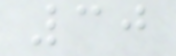30
